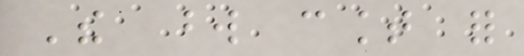The word count for
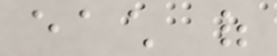each of
